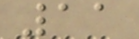11
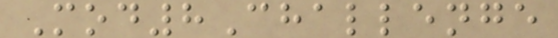Mod8Challenge
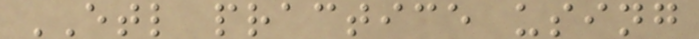ETL practice using
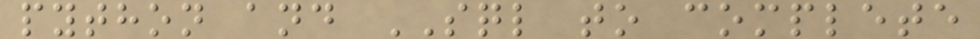python and SQL to complete
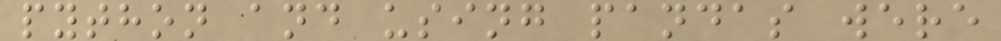python and using pandas were
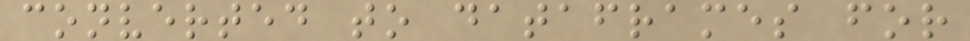converted to dataframes for
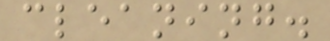cleaning.
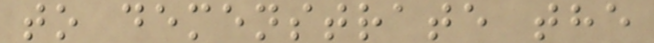to demenstrate the
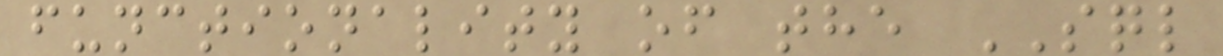functionality of the SQL
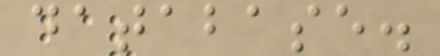database.
